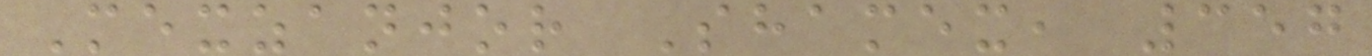Mexzanjor Shamex, 357
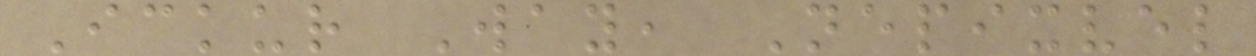Ickur Way, Nepixvel
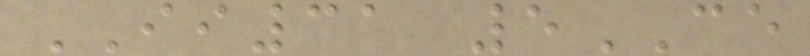II31 5CE
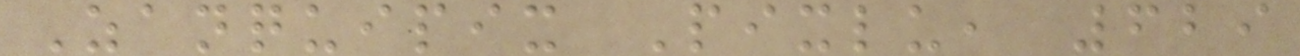Zanquipix Pixlu, 629
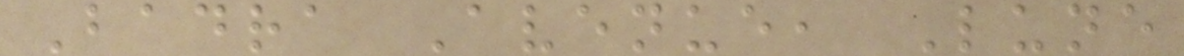Badra Avenue, Lune
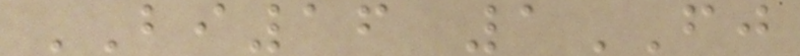BI16 1FJ
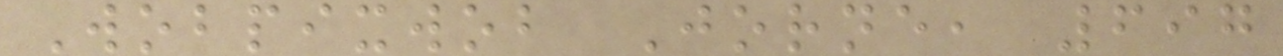Wobpixwob Jorne, 697
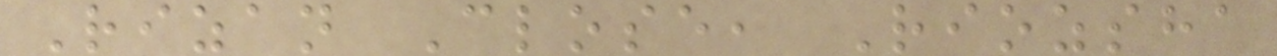Rizan Close, Riozsha
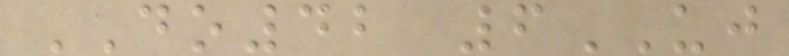DO42 6UJ
